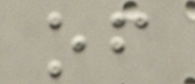of
